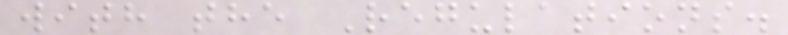with the Regulations.
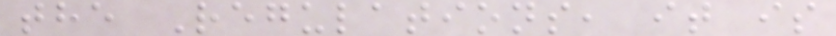the Regulations, it is
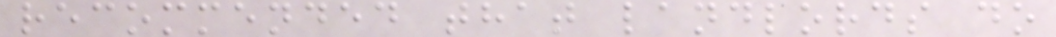recommended that landlords do
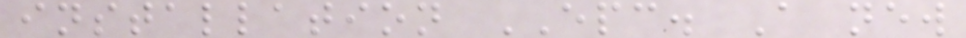installation EPC. A new
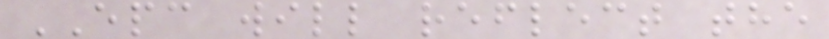EPC will reflect the
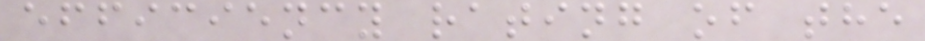efficiency rating of the
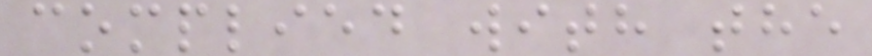complied with the
